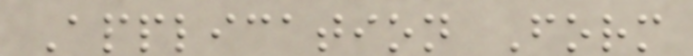Application Form
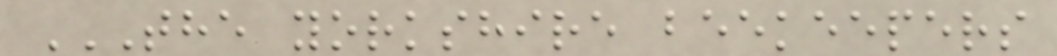THE YORKSHIRE BEEKEEPERS
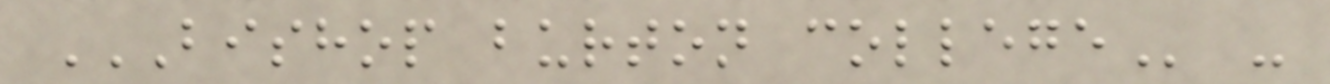BISHOP BURTON COLLEGE -
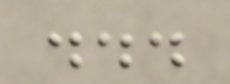...
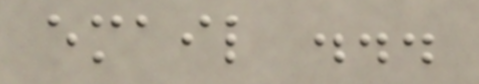email ...
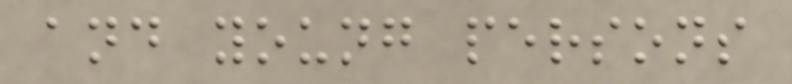and young persons
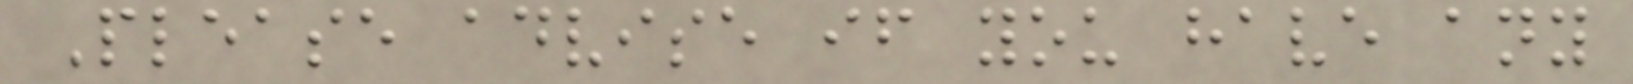Please advise if you have any
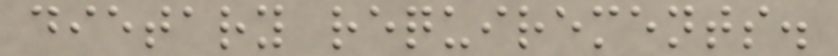dietary requirements.
